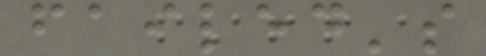failed's
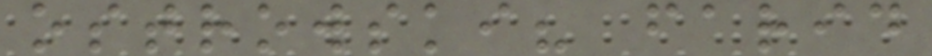ostrowski? farid
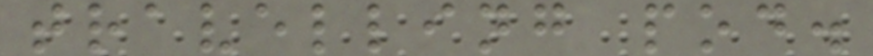travelling pod.
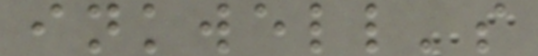inkwell's
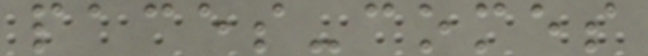paces-comes
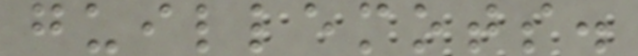guillemots.
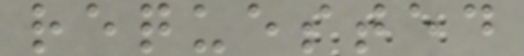requested
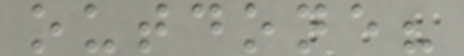outdone?
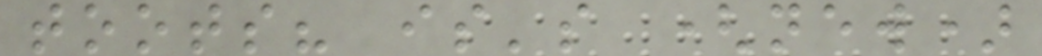toots? is's (new)
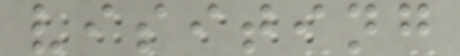visiting
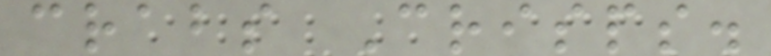crabs Crisps.
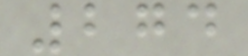274
